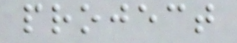project
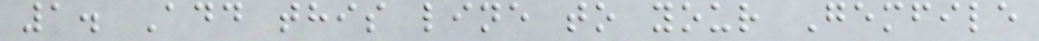1. Add this line to your Gemfile
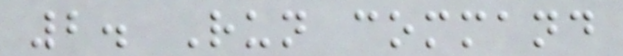2. Run command
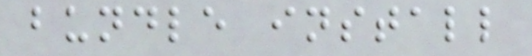bundle install
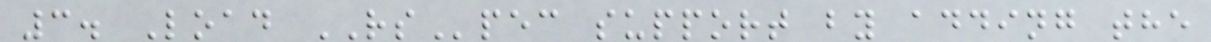3. Load RSpec support by adding the
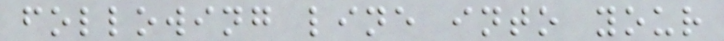following line into your
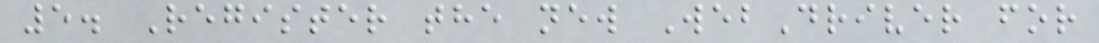5. Register the new WebDriver for
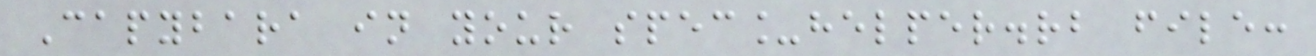Capybara in your spec_helper.rb file:
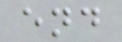end
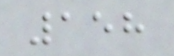158
